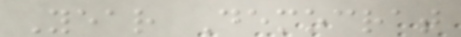Year Democrat
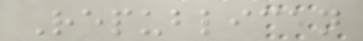Republican
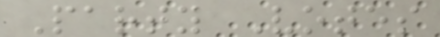Party Votes
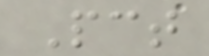Pct
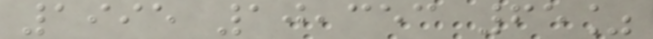1995 10,353 65%
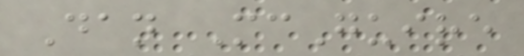Dan McGuire
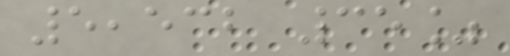5,532 35%
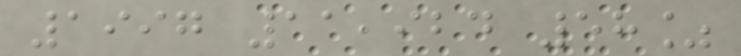1997 11,924 58%
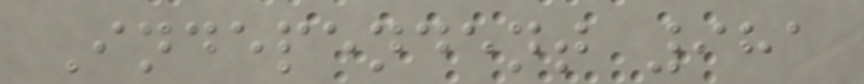Independent 981
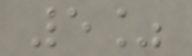5%
